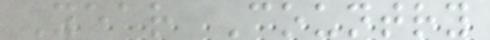Year Country
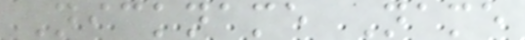Nickname Name
